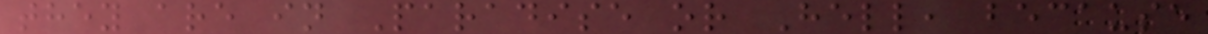they are in Paradise or Hell, because
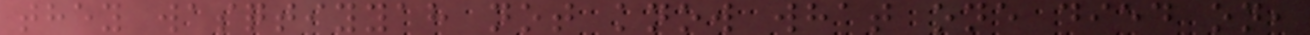they wasqtiyyah not know what one died on,
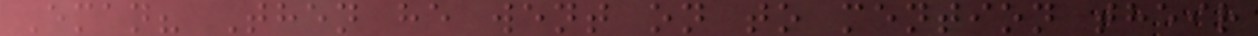Eman? Then he went on to mention their
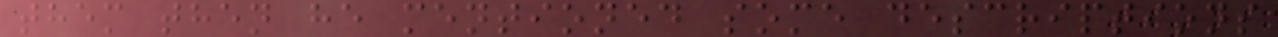them then he mentioned some descriptions
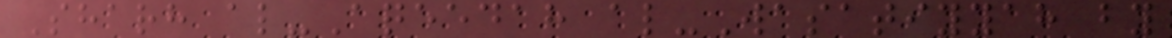Sharh al-Aqeedah al-Wasatiyyah by
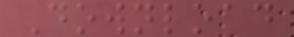Download
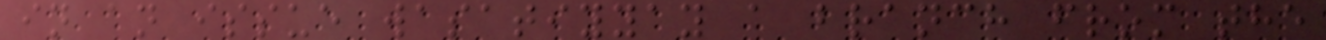in an issue wasatiyyay a branch from the
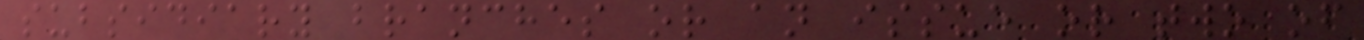subsidiary branches or an issue or two of
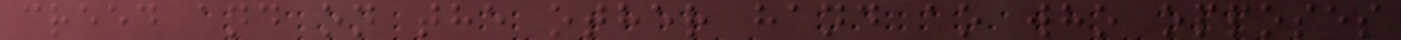creed and on the other hand ao who opposes
